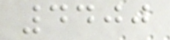4400
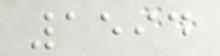1594
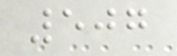507
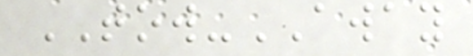TOW-AWAY
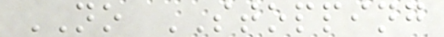NO STOPPING
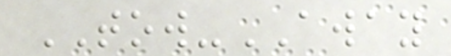TOW-AWAY
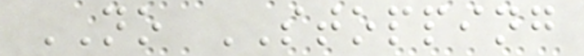NO STOPPING
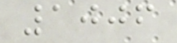1006
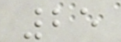25
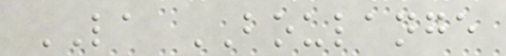LA BOULANGE
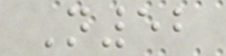N52
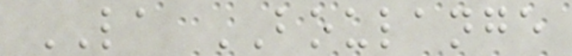LA BOULANGE
